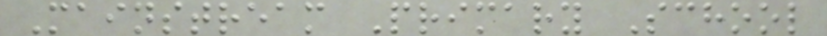Mainstream Primary School
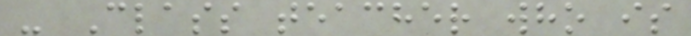- Class teacher who is
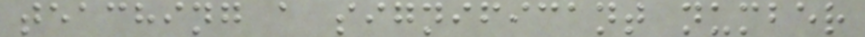teaching a significant number
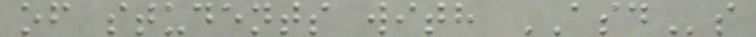of students with ASDs
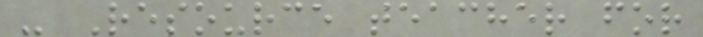- Resource teacher for
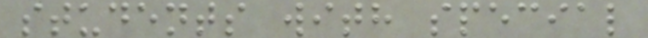students with special
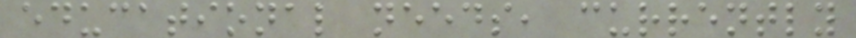educational needs, currently
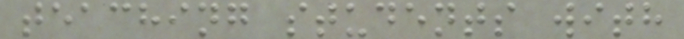teaching students with
